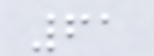61
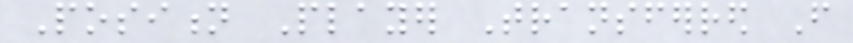Position Player Transferred From
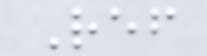Ref
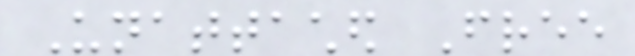Unattached Free
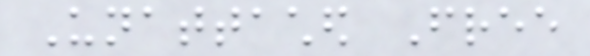Unattached Free
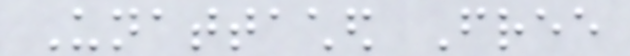Unattached Free
